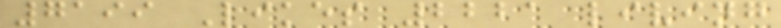7199 Likes 2221 living
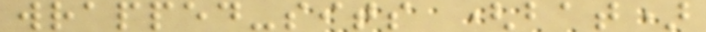wrapped-sits (bat)
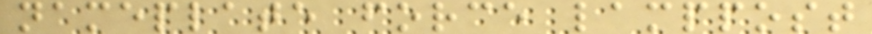nameplate force lamppost
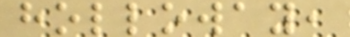holloway,
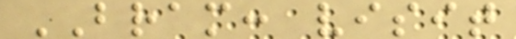BRAM: visit
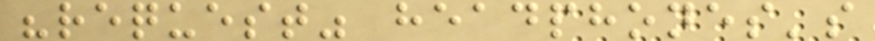"request" headphones's
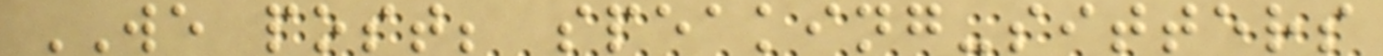WE post; speaking-sitters
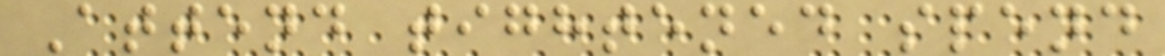Attend tightened spend
